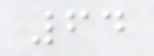64
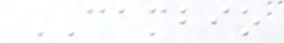CAMBIO
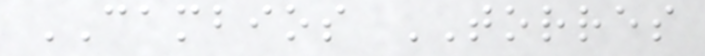CAMBIOS TORRES
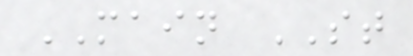MAIN ST
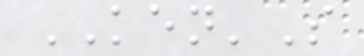KEN'S
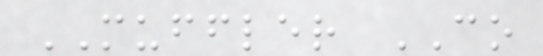MUFFLER CO
